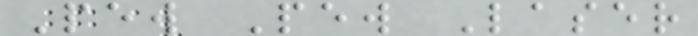Pew Pew Laser
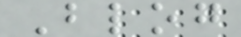Blog
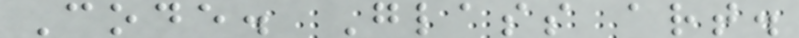Code. Glass art.
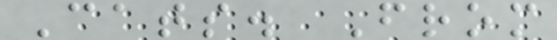Cats. From
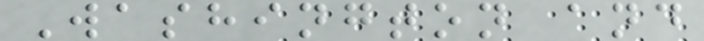Washington and
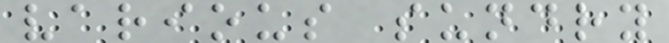various sundry
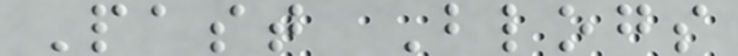Past Blogs
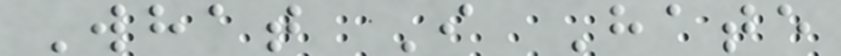What I Hate
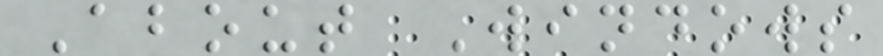About Windows
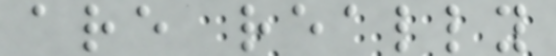are really
